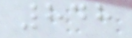848
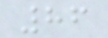86
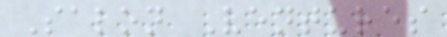Salon Ventures
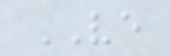VE
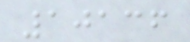10136
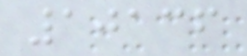10136
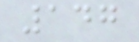147
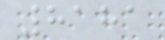8181
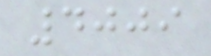4009
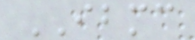IBMC
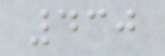430
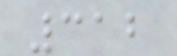312
